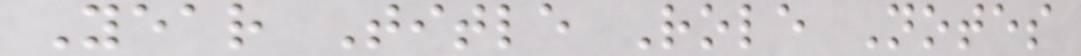Year Title Role Notes
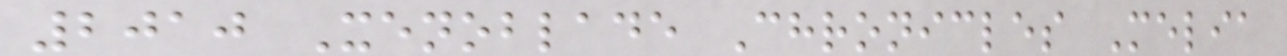2010 Xenoblade Chronicles Melia
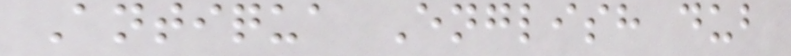Antiqua English dub
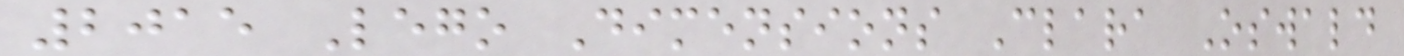2015 Lego Dimensions Clara Oswald
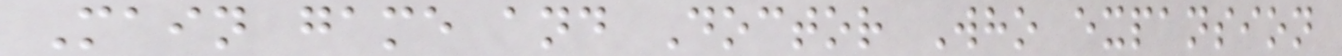Main game and Doctor Who expansion
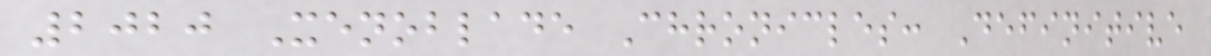2020 Xenoblade Chronicles: Definitive
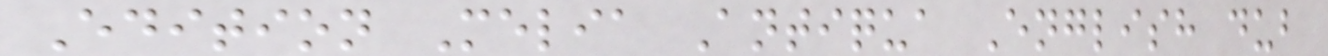Edition Melia Antiqua English dub
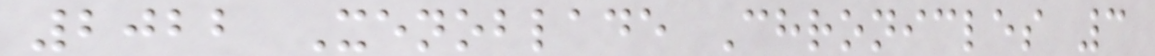2022 Xenoblade Chronicles 3
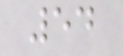54
